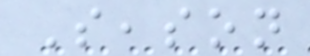Season
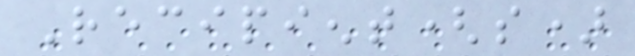Recipient(s)
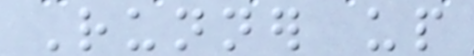Runner up
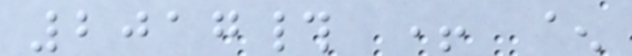2017# + ^
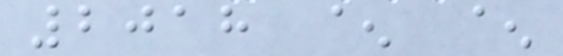2018 ^ ^
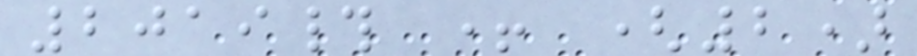2019# + (2)
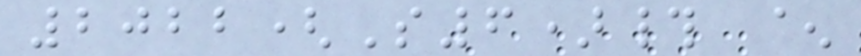2022(S6)# ^
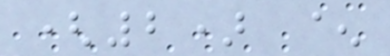(2) ^
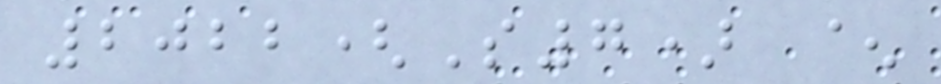2022(S7) ^
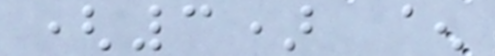(3) ^
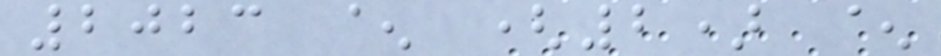2023 ^ (2) ^
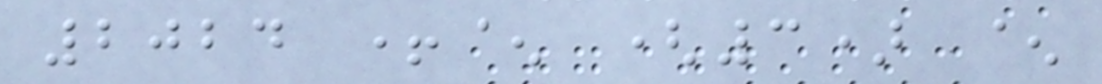2024 +^ (3) ^
